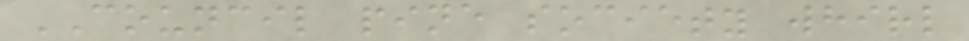COUNCIL pine society whirl
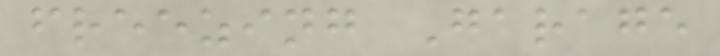freezing Garage
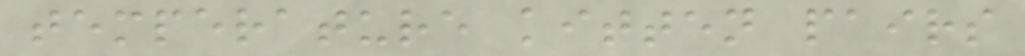temperature kitten pairs
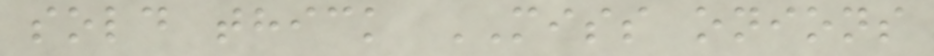sold thick MISS onions
